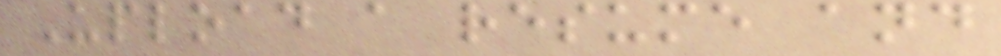Upload a resume and
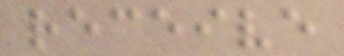receive
